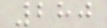280
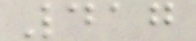417
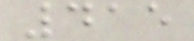415
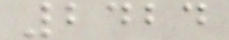2424
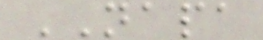NAPA
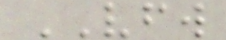VFW
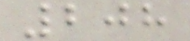208
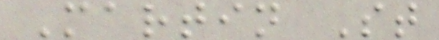Martin St
